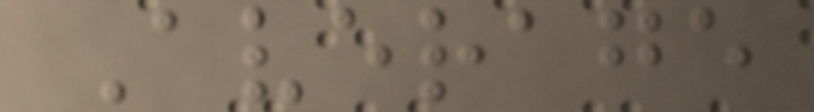Average
